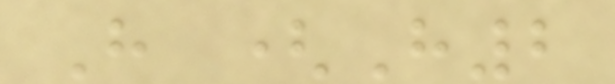H (H2
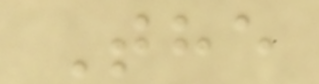The
